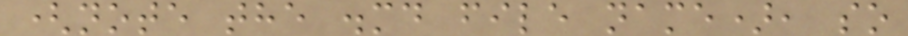(note the .md file name), so
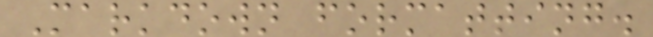Markdown formatting.
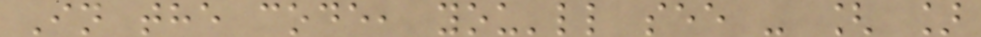In the code, you'll see - [ ]
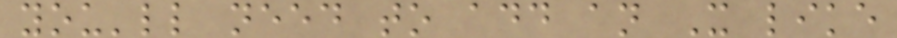you'll need to add an X like
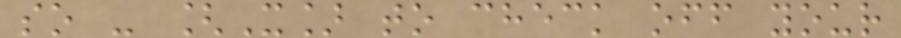so - [X] to check off your
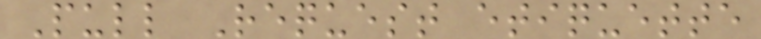Pull Request etiquette
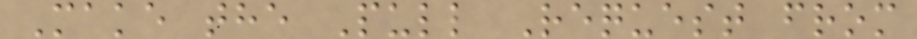Make the Pull Request from
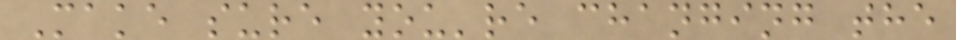Make sure you're changing the
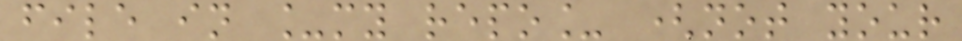file in _my repo_ (not your
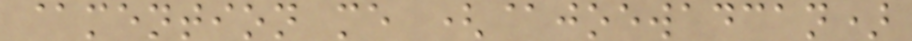@mention me (@joewadcan)
